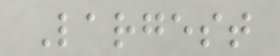Largest
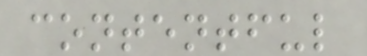contentful
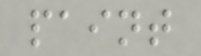paint
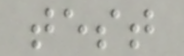test
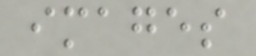images
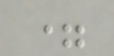=
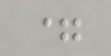=
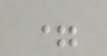=
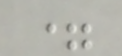=
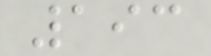193
